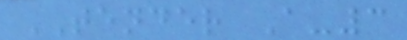TENDER A-3
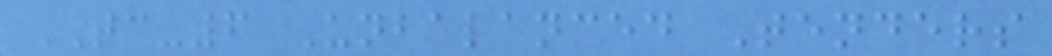TC-6 Unbalanced Tenders
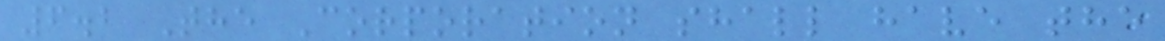6.2 The Corporation shall have the
